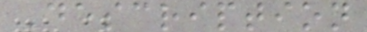Description
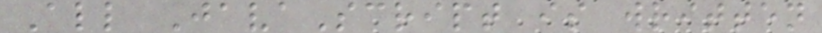All JavaScript is written
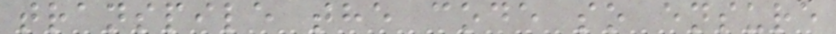transpile the code so ensure
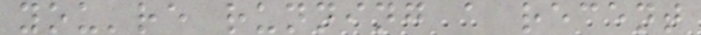you're running a recent
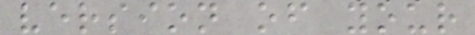version of your
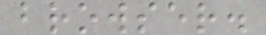browser.
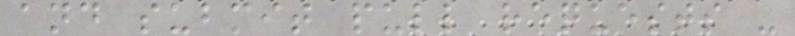and submit pull requests -
